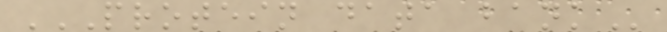PROTEIN DATA BANK
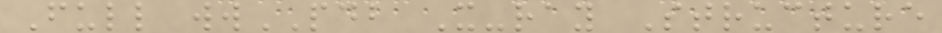Full wwPDB X-ray Structure
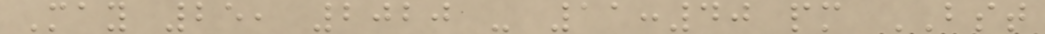May 25, 2020 - 11:40 pm BST
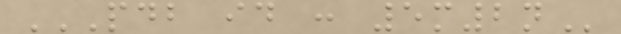PDB ID : 5M2N
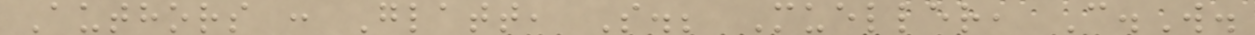Authors : Glatt, S.; Mueller, C.W.
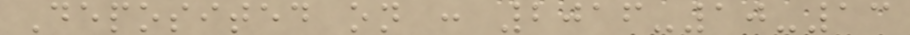Deposited on : 2016-10-13
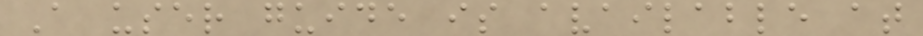A user guide is available at
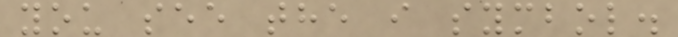you see the i symbol.
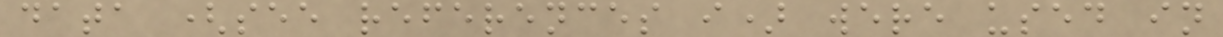data (see references i) were used in
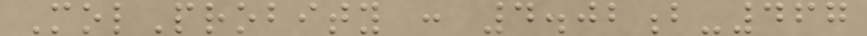MolProbity : 4.02b-467
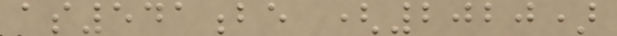as541be (2020)
